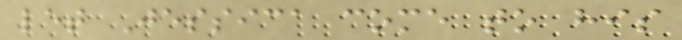let Jessica come to his
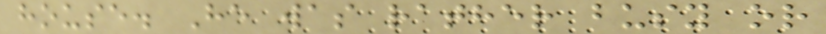house. He was rather busy or
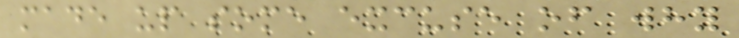made up some excuse of why
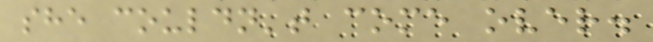she couldn't come over.
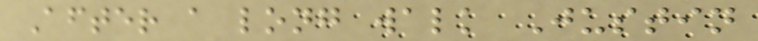After a long walk Justin
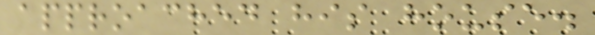approached his house.
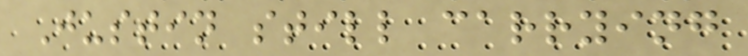Justin still carrying
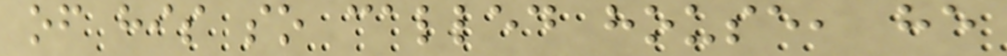of his so called house, he
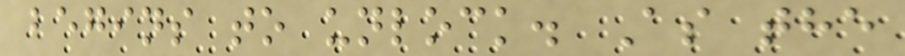begins to unlock. As the
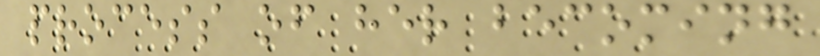process of her becoming
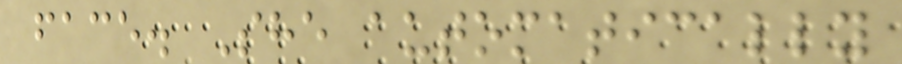face. She automatically
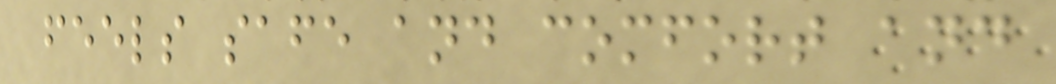feels safe and comfort and
